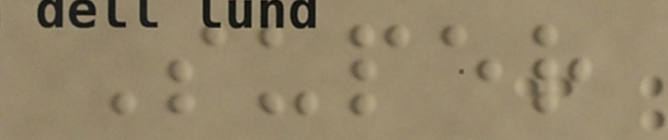Super
